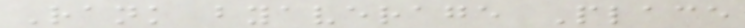Rank byaverage Place
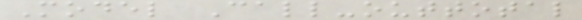Model Call-outtotal
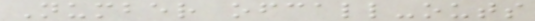Number ofcall-outs
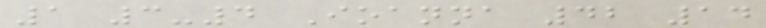1 3-4 Ioanna 42 14
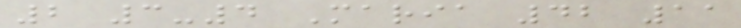2 3-4 Maria 42 11
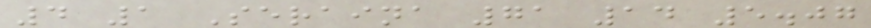4 1 Seraina 71 14 5.07
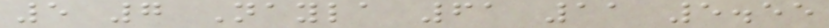5 7 Nayla 61 11 5.55
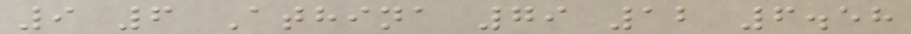9 6 Athina 79 12 6.58
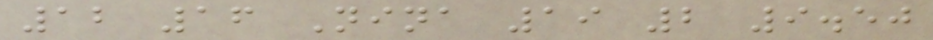12 16 Nina 19 2 9.50
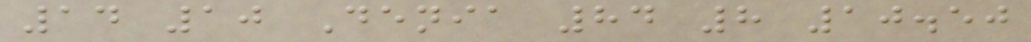14 10 Denia 84 8 10.50
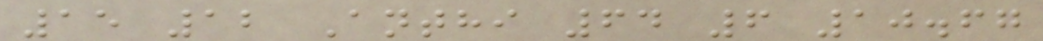15 12 Anthi 64 6 10.67
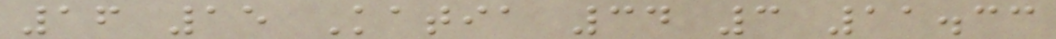16 15 Katia 34 3 11.33
